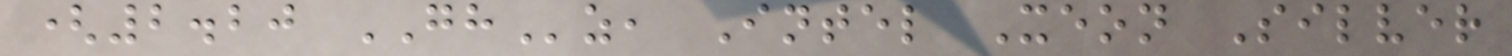(2.20 GHz, Intel Xeon Silver
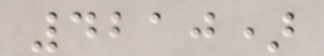4210)
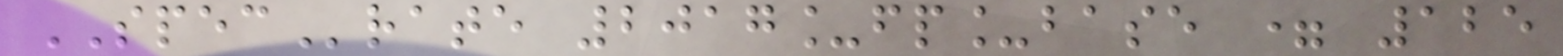SPECrate 2017_fp_base = 125
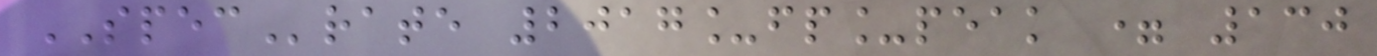SPECrate 2017_fp_peak = 130
